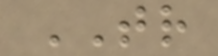TR
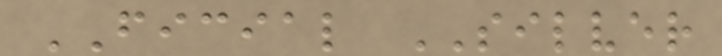FICIAL SILVER
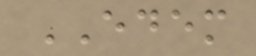EDEM
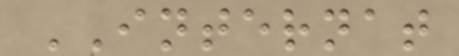INTERNAT
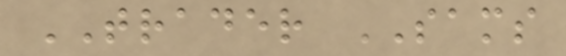TRADER SAMS
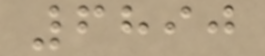6890
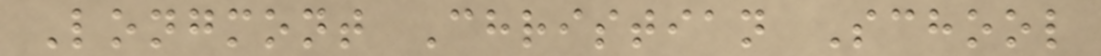Longmont Christian School
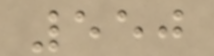550
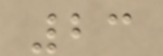23
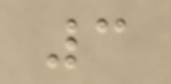3
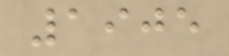1905
